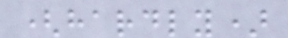(hardly)
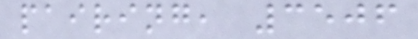pairing, 3506
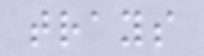trays
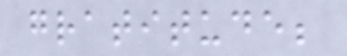gratitude;
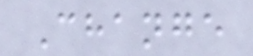Change
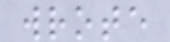wrote
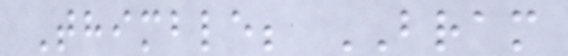Thimble; BRAM
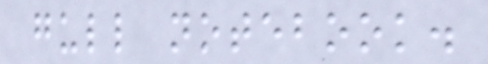gull notebook.
